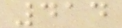414
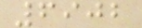6902
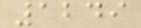1249
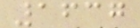1637
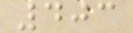403
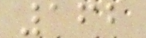162
